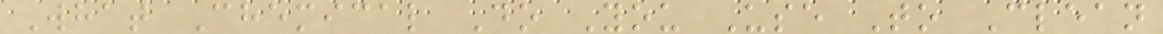What Chemical Do You Use To Clean
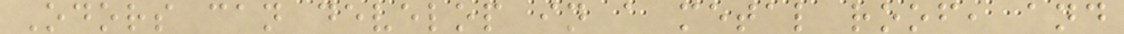Odors can develop in a metal roof, and
